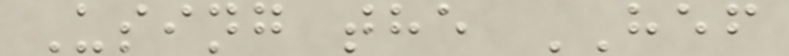Using the HEF
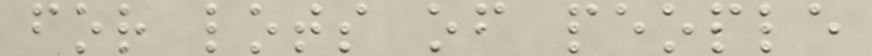for lots of people
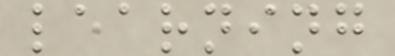learning
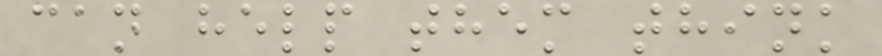can help them think
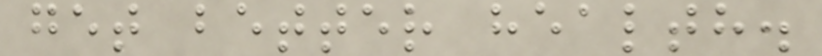get better health.
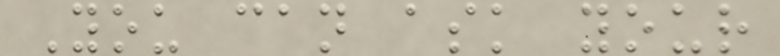You can ask your
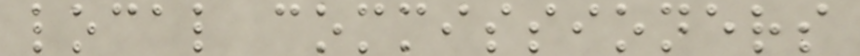local commissioners
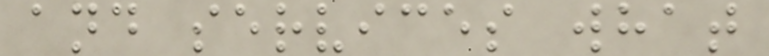and services what
